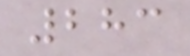283
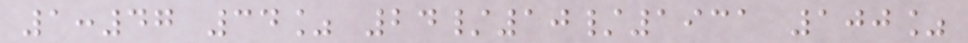1:47 34% 24/10/1931 100%
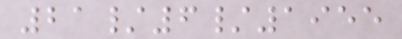21/6/1955
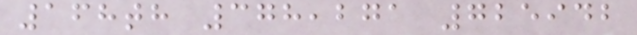168th 378,271 725942
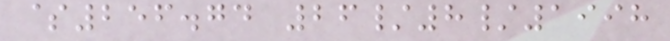$256.74 26/8/1998
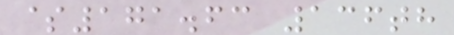$171.63 136th
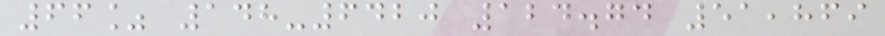66% 148-6420 124.74 51,869
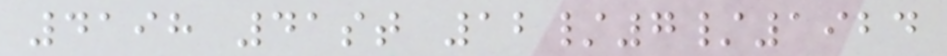4198 41st 12/7/1924
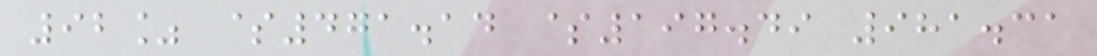92% $471.14 $197.49 981.31
